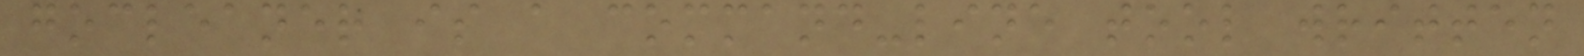gocleaner is a command-line tool written
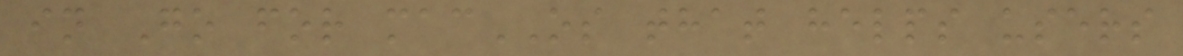in Go for macOS that helps users
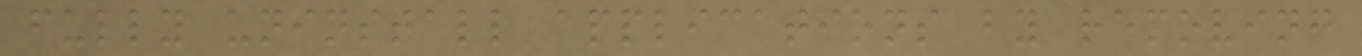fully uninstall applications by removing
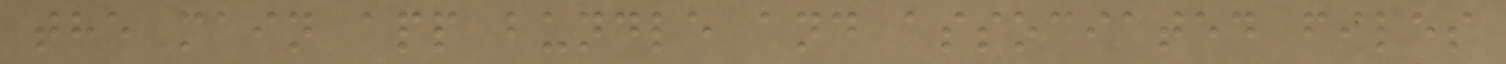the main app bundle and associated files
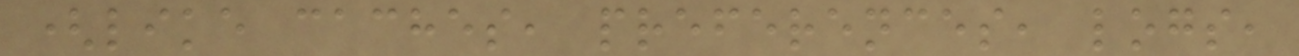(like caches, preferences, logs,
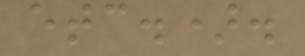etc.).
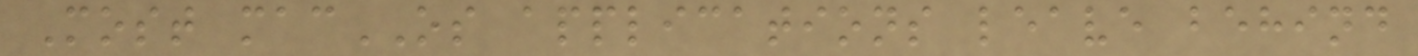Most macOS applications leave behind
